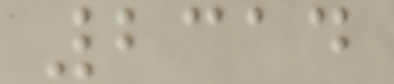2314
